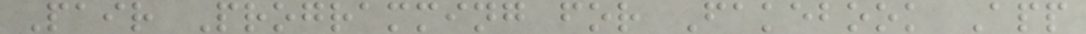Pair Programming for Fakebook App
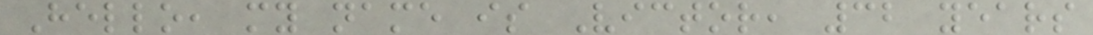Hello, my name is Victor, 32 years
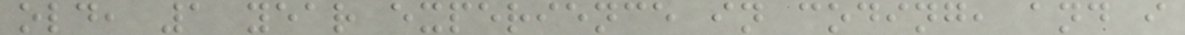old, 1 year experience in coding, and i
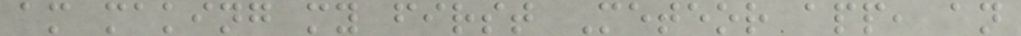am making my first Meteor app, an
